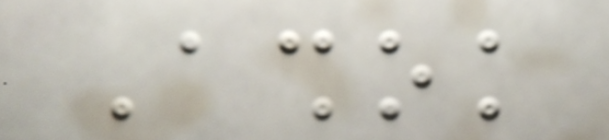Ashok
